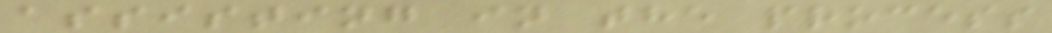assisting in the process
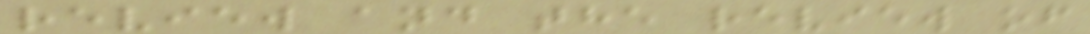review and the review of
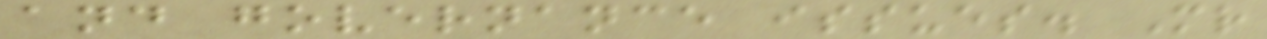and governance issues. Mr
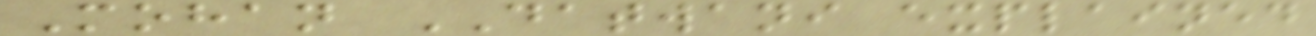Mohan DATWANI explained
